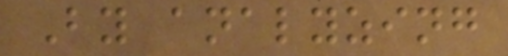By analyzing
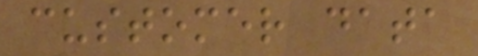customer data
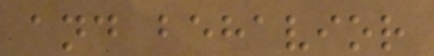and behavior
